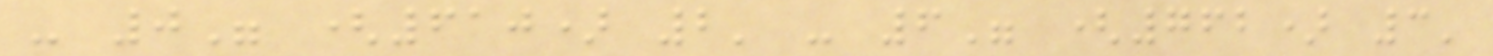- 0" (610) 2' - 6" (762) 3'
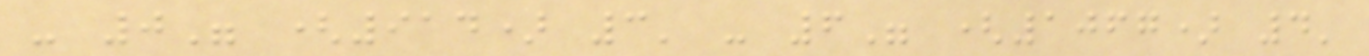- 0" (914) 3' - 6" (1067) 4'
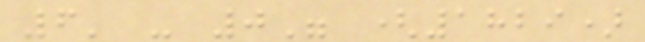6' - 0" (1829)
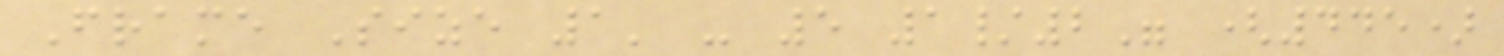Frame Size 1' - 5 1/2" (445)
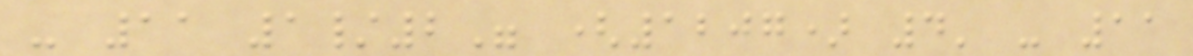- 11 1/2" (1207) 4' - 11
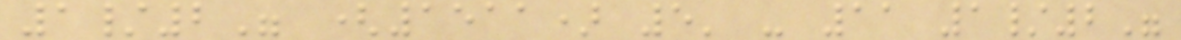1/2" (1511) 5' - 11 1/2"
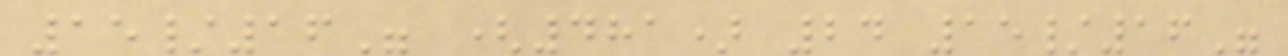15/16" (481) 24 15/16"
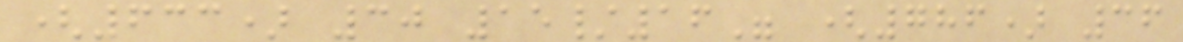(633) 30 15/16" (786) 36
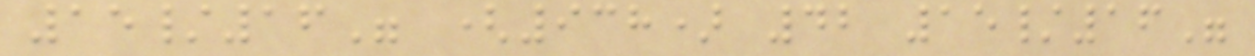15/16" (938) 42 15/16"
